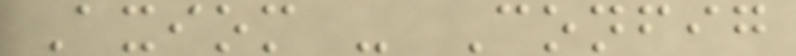Axiom - Config
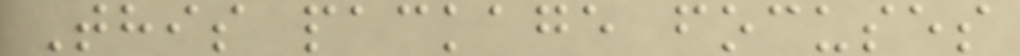This package focuses
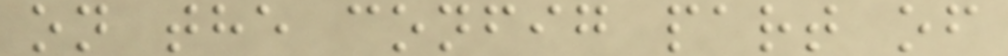on the config part of
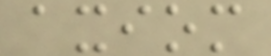axiom
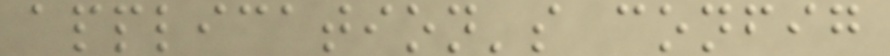application's config
